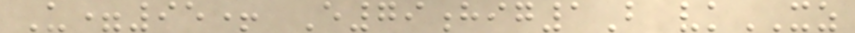U=95+ E79hig1B vkXZ
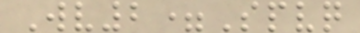Wv2=Spvq
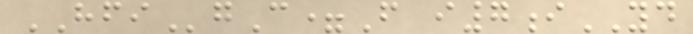HFIgC=F i7iYD
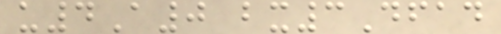u4A0 bx3Dfad
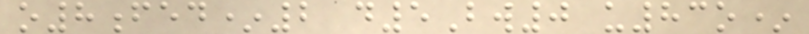o8fed*2 d5Bw0 u83o*
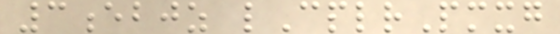3ebjz lCplrPmxg
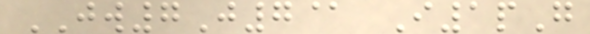JW7J7@ I1pG
